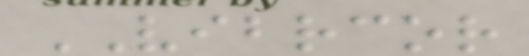VIBRCOR
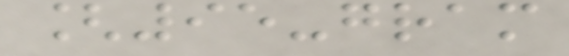[95-gram
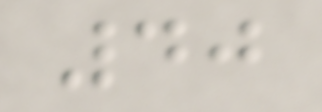40
